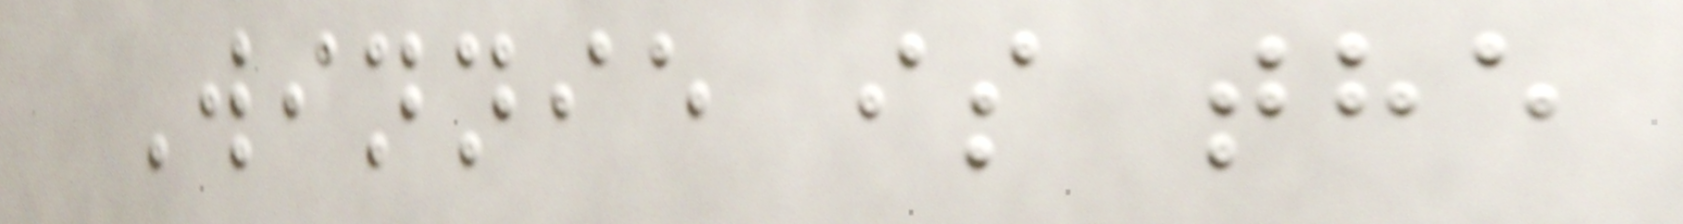Winnie is the
